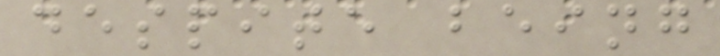despite being
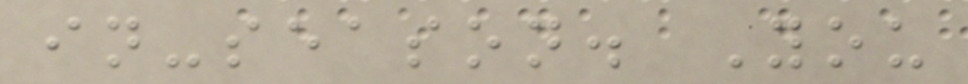in-season. You
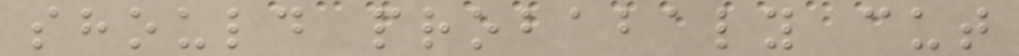should probabaly cut
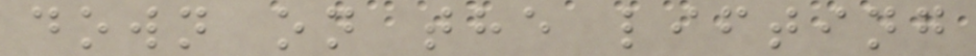down on the lifting
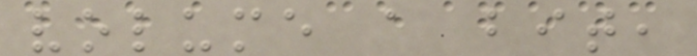volume a bit,
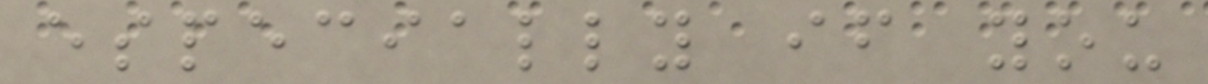especially if you
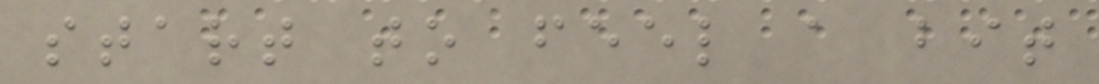start to feel a bit
